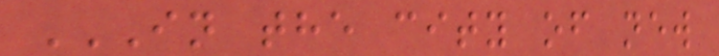IN THE CITY OF NEW
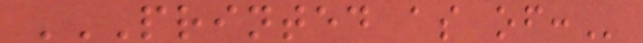PRINTED AS OF:
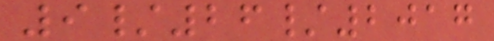9/26/2017
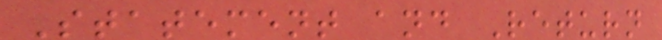Statement and Return
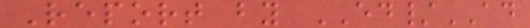Report by ED/AD
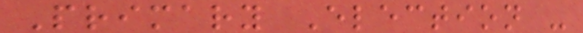Primary Election -
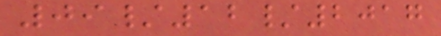09/12/2017
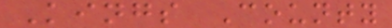Kings County
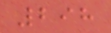298
